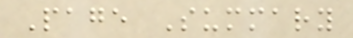Page Summary
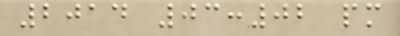2014 03:02 pm
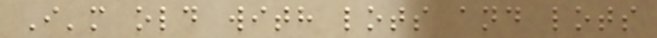I'm old with lots and lots
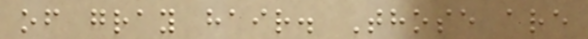of gray hair. Those are
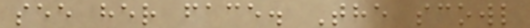see her face. The scowl
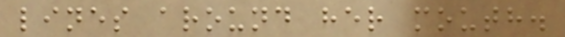lines around her mouth.
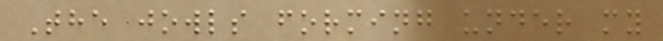The jowls forming under my
